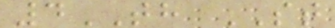4TH ST
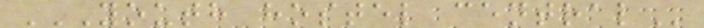YOUTH HOSTEL CENTRAL
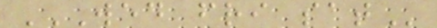WED FRI SAT
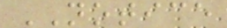NOTICE
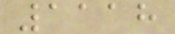1118
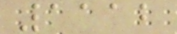1112
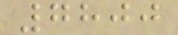7800
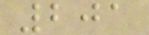201
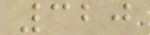320
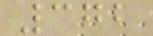372
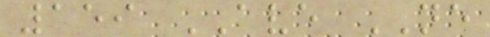159 AVE NE
